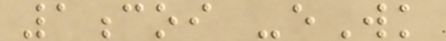1coi -eWk
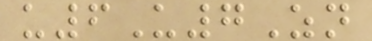u6U7Zn
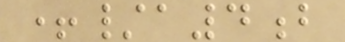+/a4b
